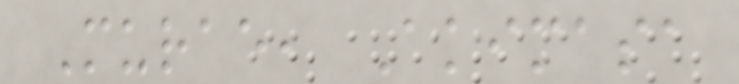Murae, Akimasa
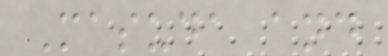Masuda and
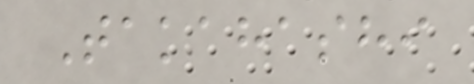Takahashi
